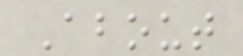About
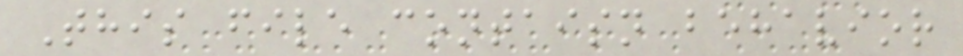This file contaisn behavior
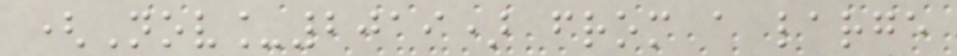(Nov_2019) from a large
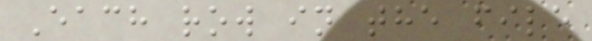Each row in the file
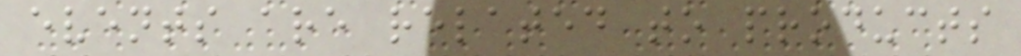events are related to products
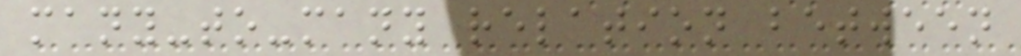many-to-many relation between
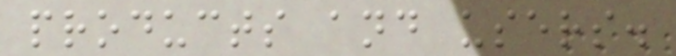products and users.
